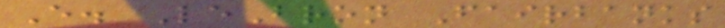E. LeBron Fairbanks
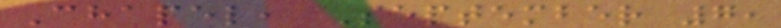Chapel, September 7,
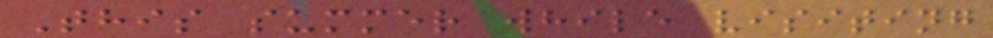This summer while visiting
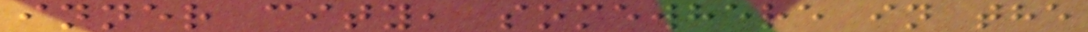inner city, somewhere in the
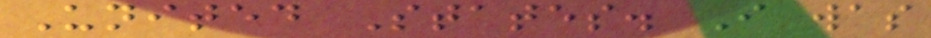United States. I was
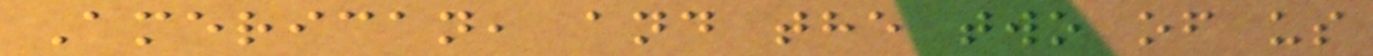American, and the two of us
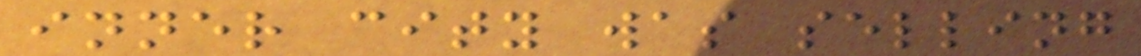inner city was selling
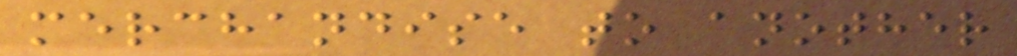merchandise to another
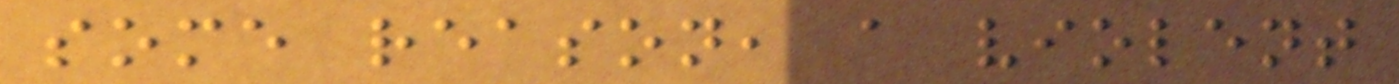some reason, a violent
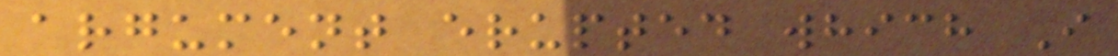argument erupted which I
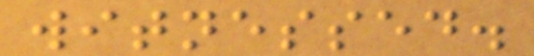witnessed.
